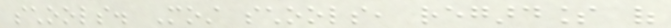schools. Most schools, regardless of
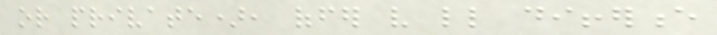or private), offer very little difference
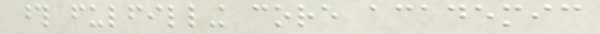those fulfilling core academic
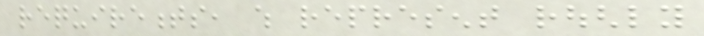requirements, which represent roughly
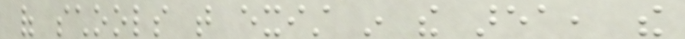of schools that exist in the area, the
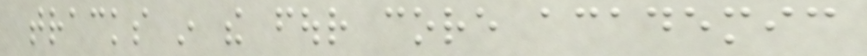tracks in the four core academic
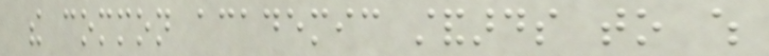the common academic standards to which
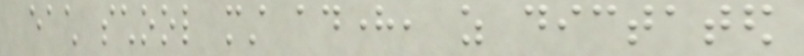each school must adhere, as dictated
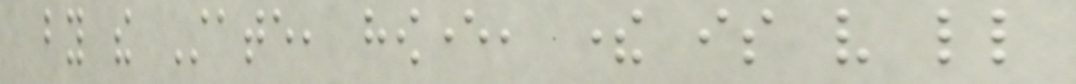by the State, however, there is very little
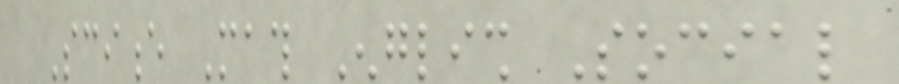Science Math English Social
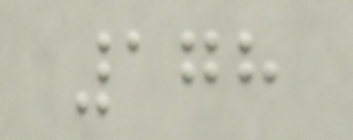178
